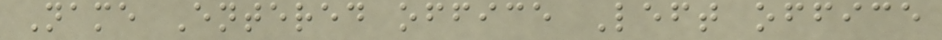Name Entered office Left office
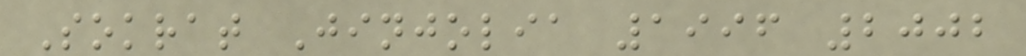Sokrat Jinjolia 1996 2002
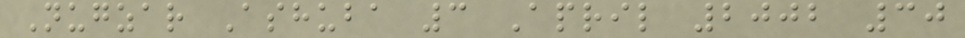Nugzar Ashuba 3 April 2002 30
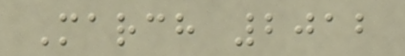March 2012
